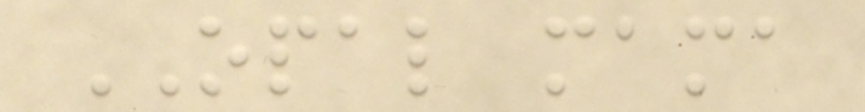OPAL mama
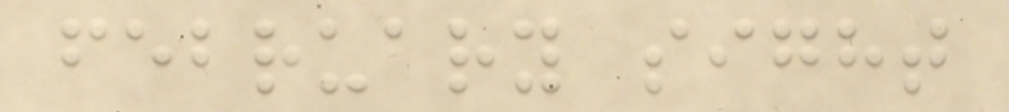february sight
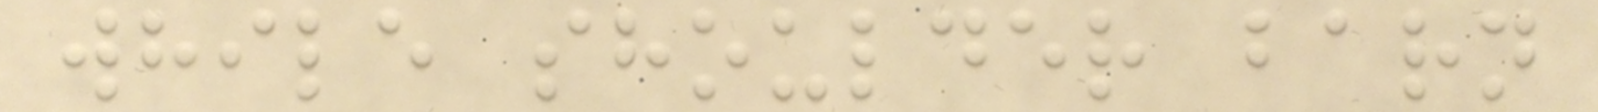while shoulder barn
